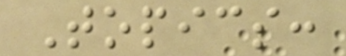Topics:
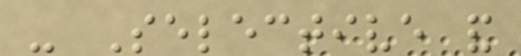- Selective and
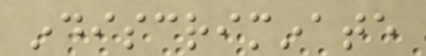indiscriminate
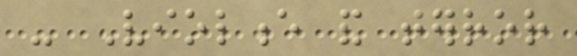- Violence and terror
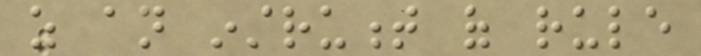as an instrument of rule
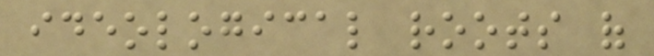ideological roots of
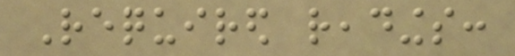Required readings:
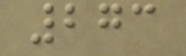273
